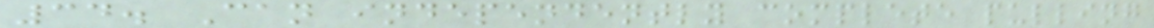34. Can independently complete pulling
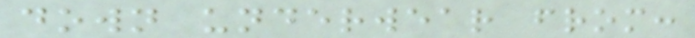down underwear from:
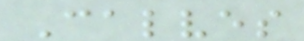Calves
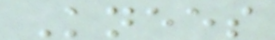Knees
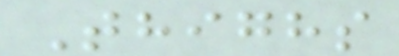Thighs
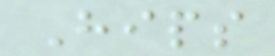Hips
